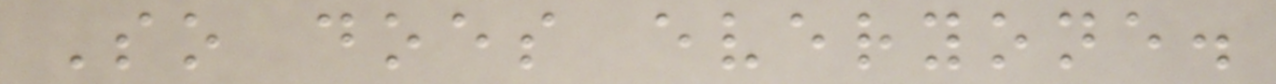So does everyone.
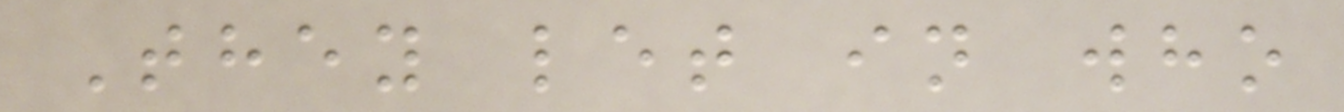They let in who
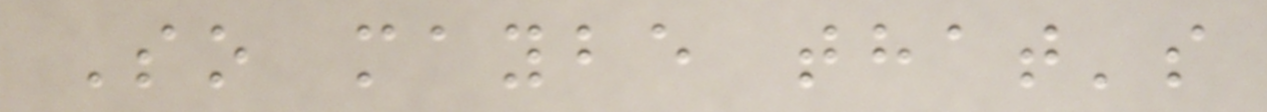So maybe that's
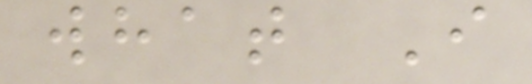what I
